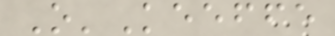O'Keeffe
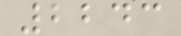2243
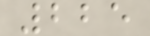225
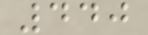440
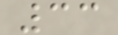33
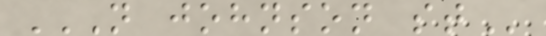N JOHNSON ST
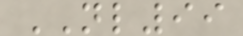NL99
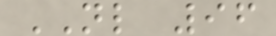NL 96
